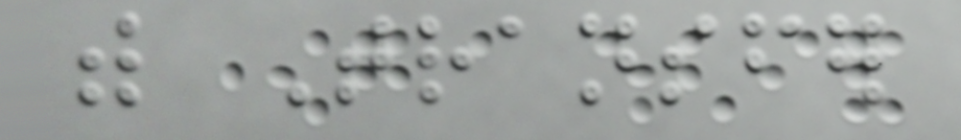with Transfer
